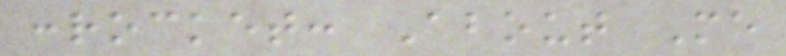:rocket: About Me
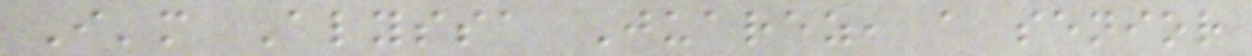I'm Alyssa Juarez, a senior
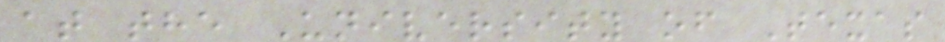at the University of Texas
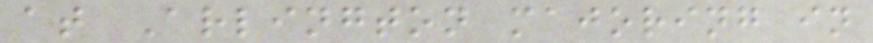at Arlington majoring in
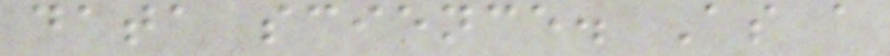data science. As a
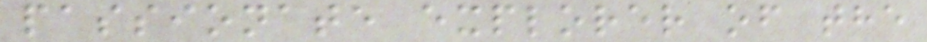passionate explorer of the
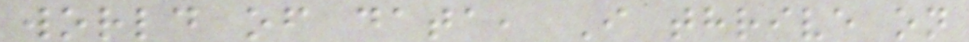world of data, I thrive on
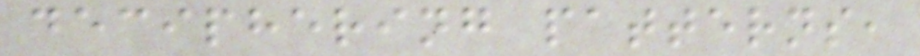deciphering patterns,
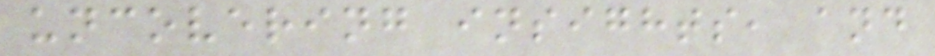uncovering insights, and
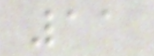11
